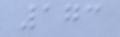173
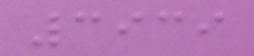3939
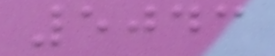5043
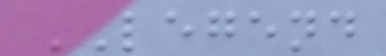LEGEND
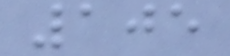105
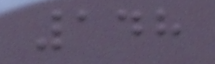148
